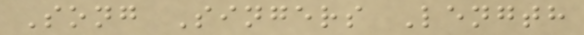Song Singers Length
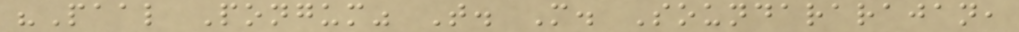"Paal Pongum" T. M. Soundararajan,
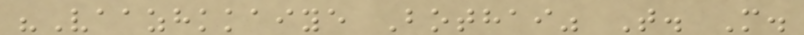"Vaazhkkaiye Bothai" T. M.
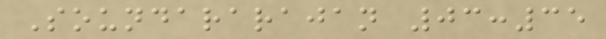Soundararajan 03:35
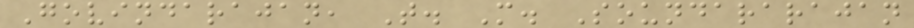Govindarajan, T. M. Soundararajan
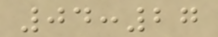04:27
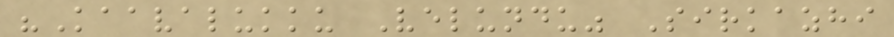"Kaavalukku Velundu" Sirkazhi
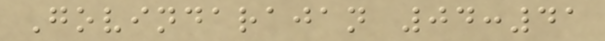Govindarajan 04:41
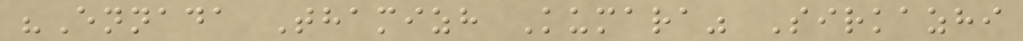"Ennada Thamizh Kumara" Sirkazhi
